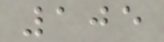105
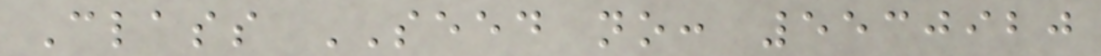Class SEED no: 5530920
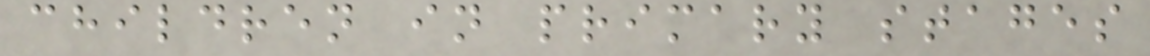children in primary stages
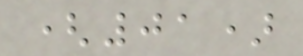(01)
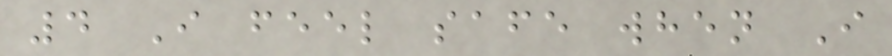4 I feel safe when I
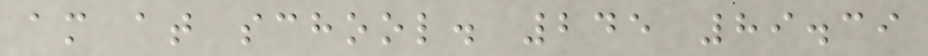am at school. 245 89.39
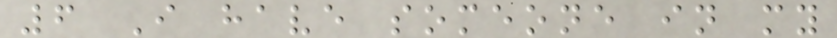6 I have someone in my
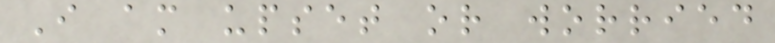I am upset or worried
